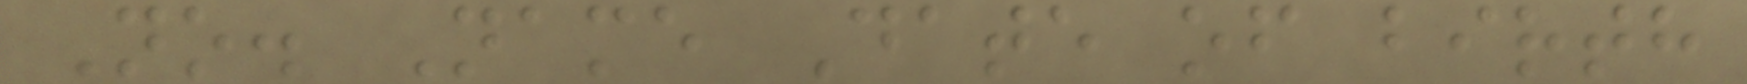No. Name Date of birth
